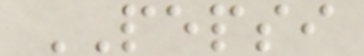PEPSI
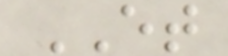ET
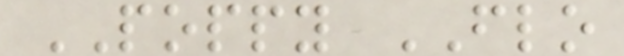POPPY FLO
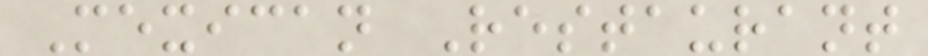Mexican Restaurant
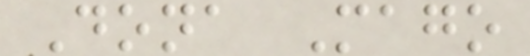Dona Mago
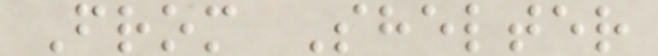From Shelter
